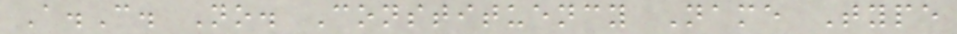A.C. No. Constituency Name Type
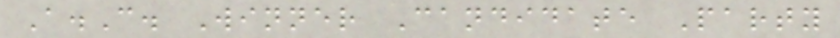A.C. Winner Candidate Party
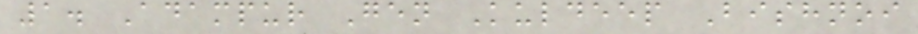1. Adampur Gen Kuldeep Bishnoi
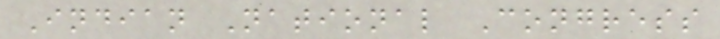Indian National Congress
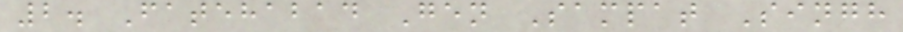2. Fatehabad Gen Sampat Singh
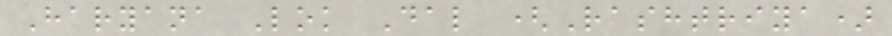Haryana Lok Dal (Rashtriya)
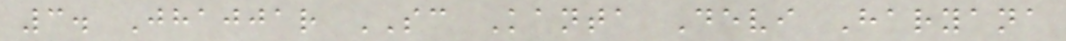3. Jhajjar SC Kanta Devi Haryana
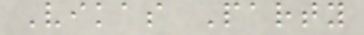Vikas Party
